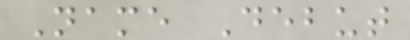Name Debut
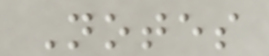Notes
